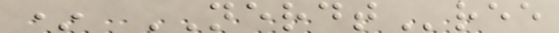* NERDTree
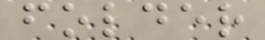folder
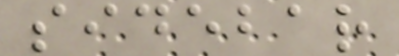sidebar
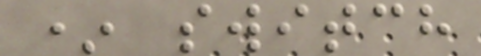* switch
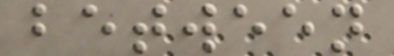between
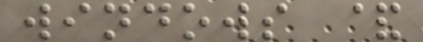windows &
